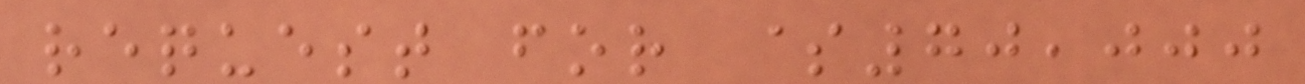request for $70,000
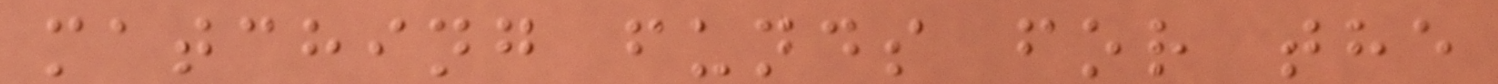matching funds for the
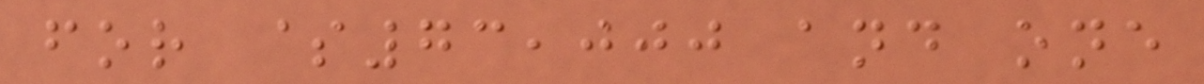for $73,000 and one
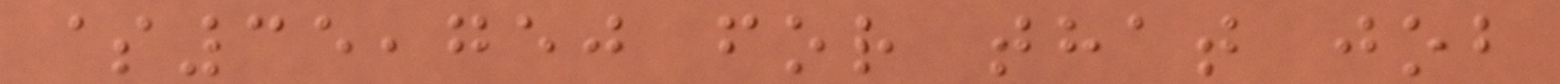$35,750 for that job
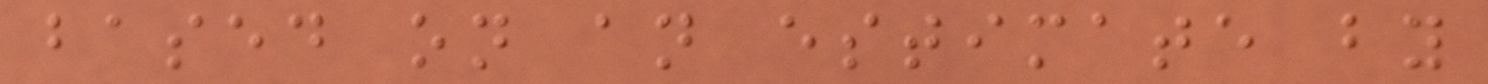based on an estimate by
